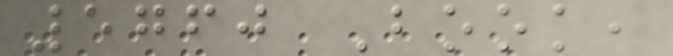5760 Book,
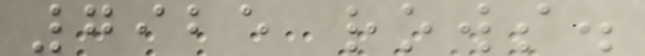7925 rows.
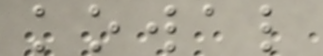kowal
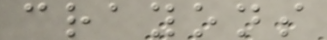crayons
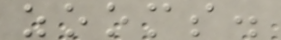zooms.
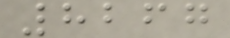8267
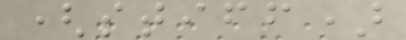(stiff)
